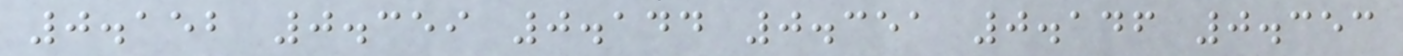0.152 0.359 0.144 0.351 0.146 0.353
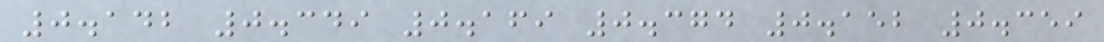0.142 0.349 0.169 0.374 0.152 0.359
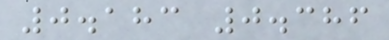0.183 0.386
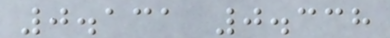0.131 0.338
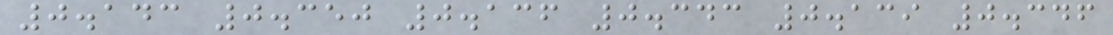0.143 0.350 0.136 0.343 0.139 0.346
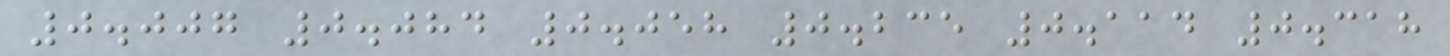0.007 0.084 0.058 0.235 0.114 0.318
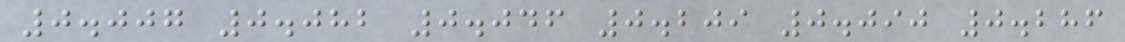0.007 0.082 0.046 0.209 0.090 0.286
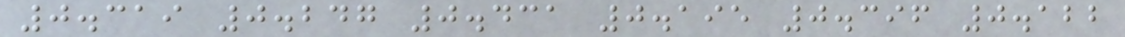0.319 0.247 0.431 0.195 0.396 0.122
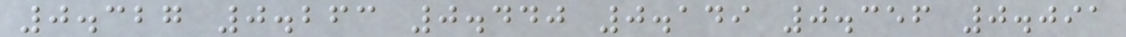0.327 0.263 0.440 0.149 0.356 0.091
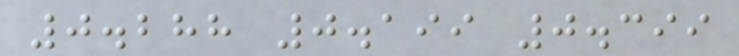0.288 0.199 0.399
